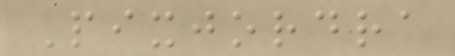Pixjordra
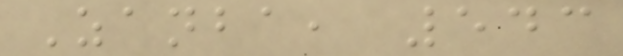Zanba, 543
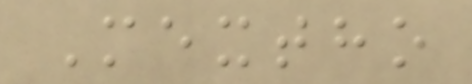Mextho
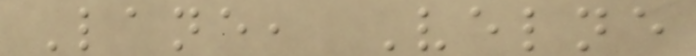Lane, Velne
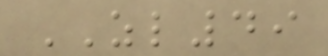ZL49
